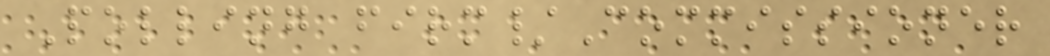Polling firm/Commissioner
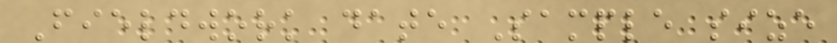Fieldwork date Sample size
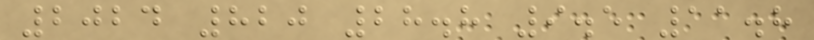2024 820 28.8 9.5 11.8
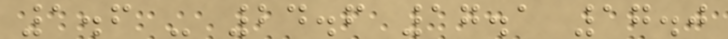1.6 - 24.6 17.1 17.0
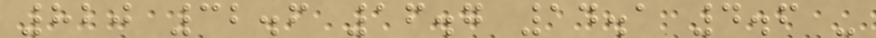820 32.6 16.7 14.1 4.6 -
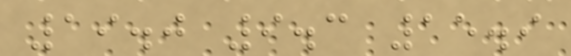19.0 9.3 15.9
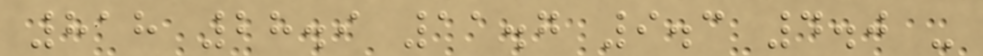818 28.9 11.7 9.3 4.0 -
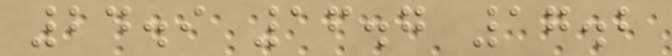24.9 16.7 17.2
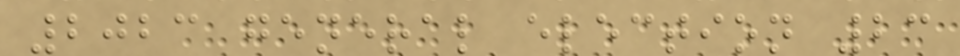2023 general election 23
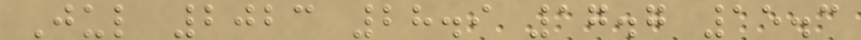Jul 2023 28.9 17.7 15.3
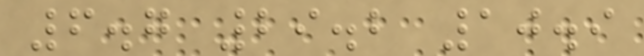6.7 29.2 10.9
